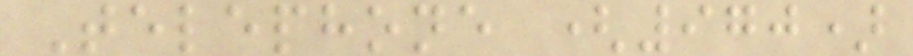Telephone (970)
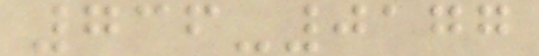736-0177
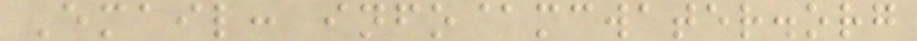Email: info@mcwater.org
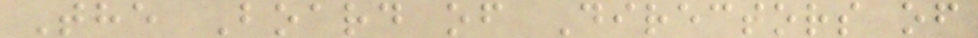The Board of Directors of
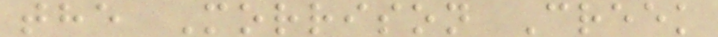the Morrison Creek
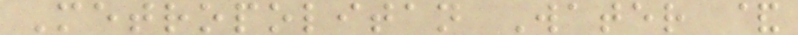Metropolitan Water &
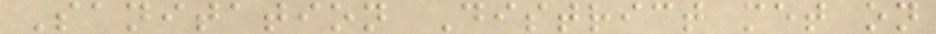Sanitation District met on
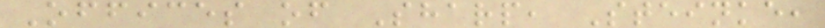Offices of Sharp, Steinke,
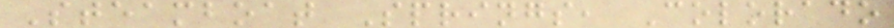Steamboat Springs, Colorado
